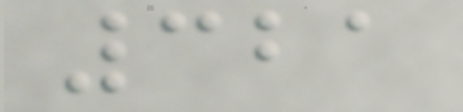321
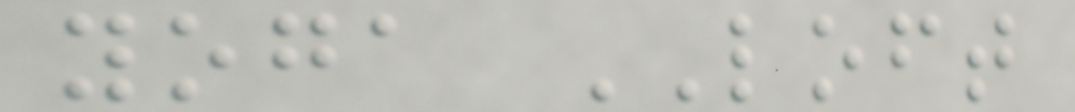yoga LOFT
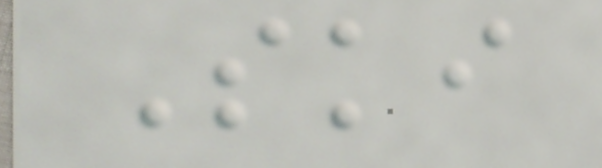Ski
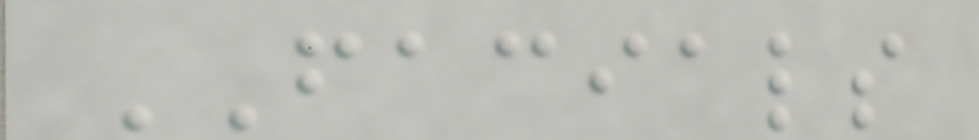FACIALS
